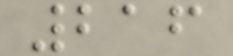216
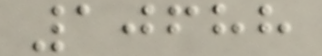10688
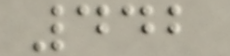442
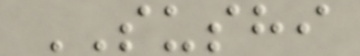SUSHI
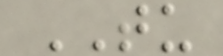TU
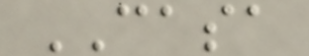CASA
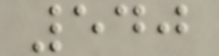540
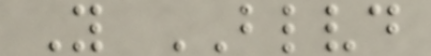Y BLVD
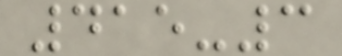415-3
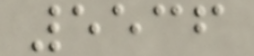5536
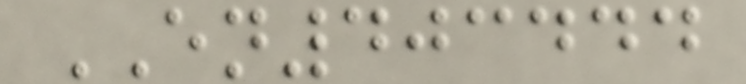EN403444
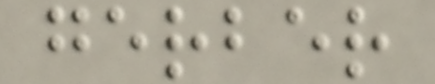gerber
